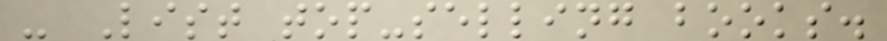- List top-selling books.
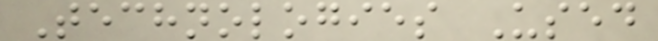Technologies Used
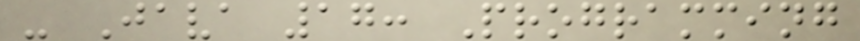- Java 17: Programming
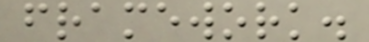framework.
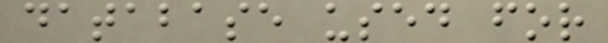database used for
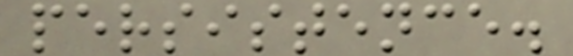persistence.
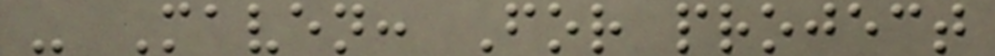- Maven: For project
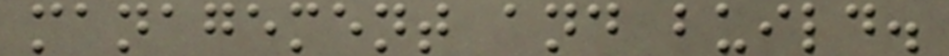management and build.
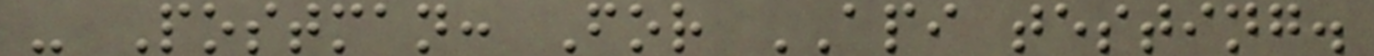- Postman: For API testing.
